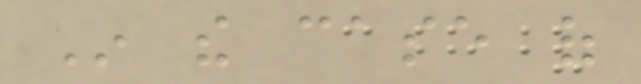In the case of
